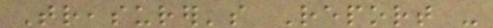Treasurer's Report -
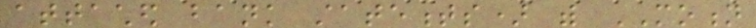attached bank statements) with MOTION
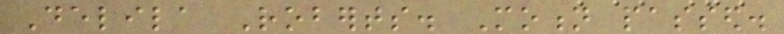Delila Roberts. Motion passed.
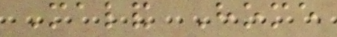Maland Home
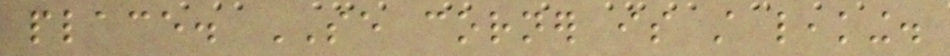place. SE corner is still leaking.
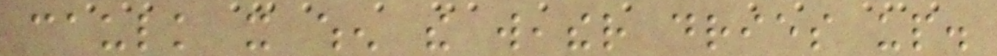caulk it when the weather dries up.
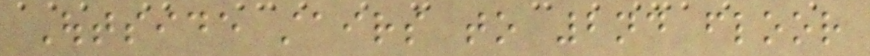Outside stairs to 2nd floor
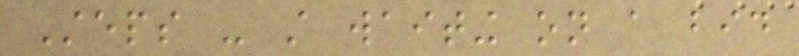Steps - still waiting on a bid
